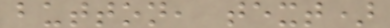button, text)
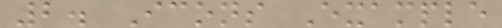2. Icons Example
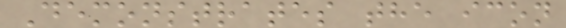Demonstrates the icon
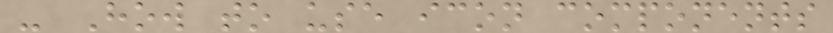- How to use icon components
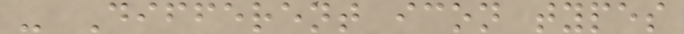- Different icon types
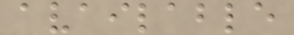available
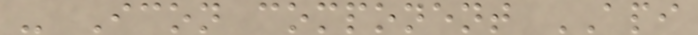- Icon component API
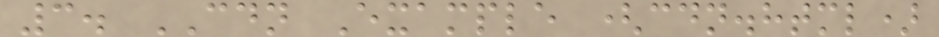3. CDN Example (cdn.html)
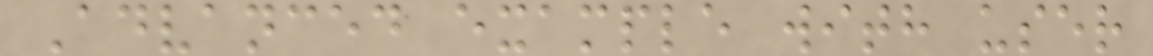Advanced example with user
